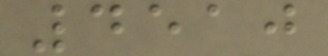4510
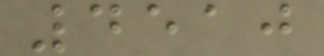4510
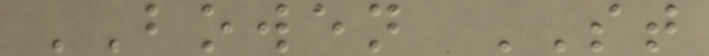BOWEN ST
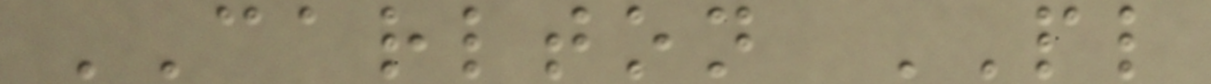CARLTON PL
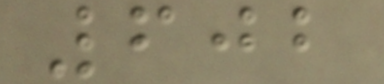602
